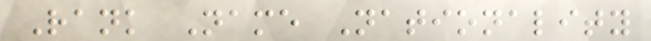Rank Name Nationality
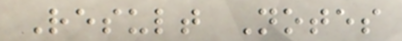Result Notes
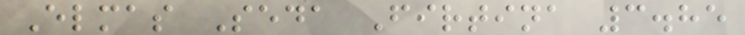Elmas Seda Firtina 3.85
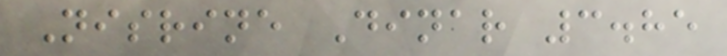Nisrine Dinar 3.85
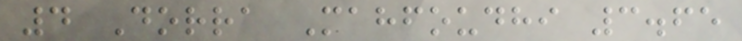4 Dorra Mahfoudhi 3.65
